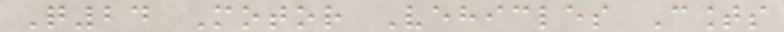Q24 Motor Vehicles Counts
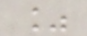%
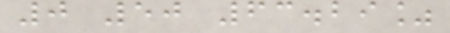0 50 63.29%
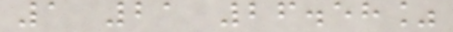1 21 26.58%
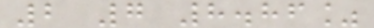2 7 8.86%
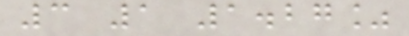3 1 1.27%
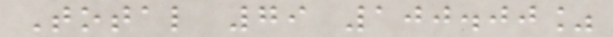Total 79 100.00%
